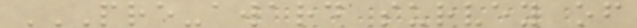PRE-AWARD SURVEY OF
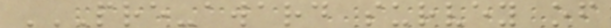PRE-AWARD SURVEY OF
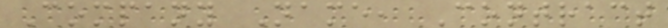Company Name, Contract
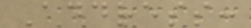Address:
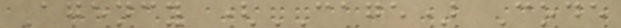Agency (CAGE) Code
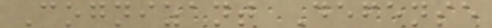Cognizant Defense
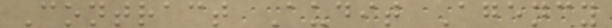Contract Audit Agency
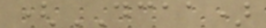(DCAA)
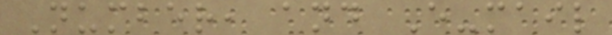Number, and E-mail
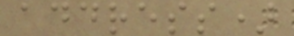address)
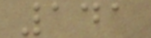141
